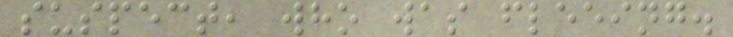suspect, who was fleeing.
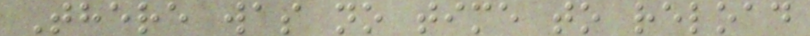There was no time to reload
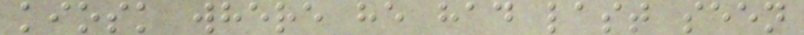kiosk where he had last seen
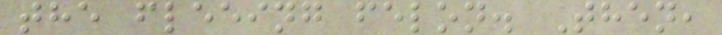the fleeing felon. Then,
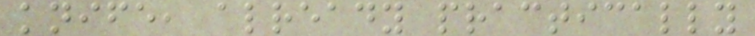knife, already practically
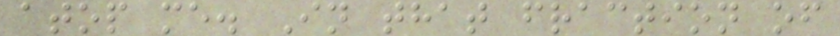atop me. In that fraction of
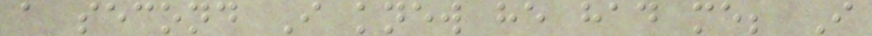a second I knew he had me; I
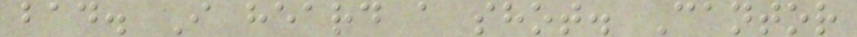bad. I heard a shot. Cantor
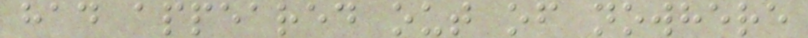had appeared out of nowhere
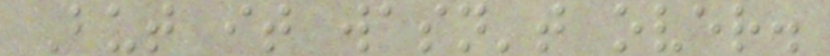But it wasn't over.
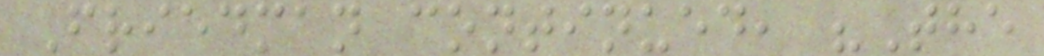Friedman continued, "The
